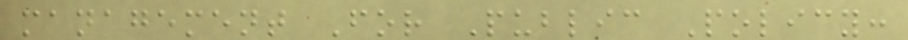management For Public Policy:
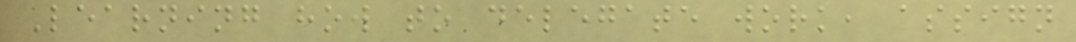Learning how to delegate work, assign
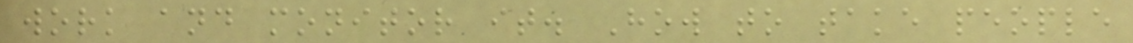work and monitor it. How to take people
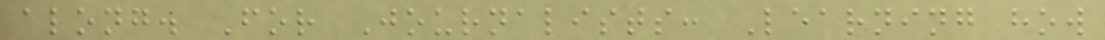along. For Journalists: Learning how
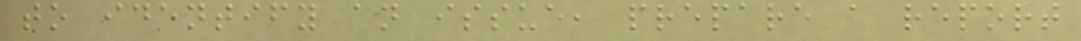to identify an issue, prepare a report
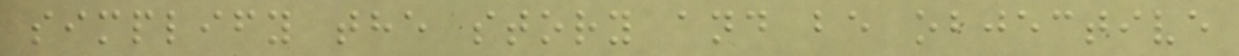simplify the story and be objective
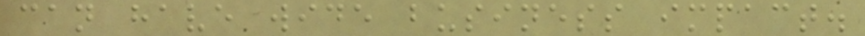can have wide business impact.
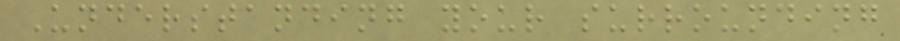Understanding your surrounding
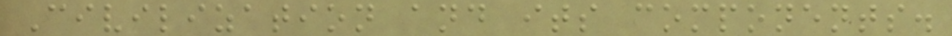Civilization and its components.
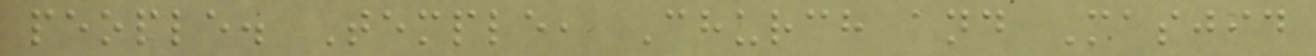people. Temple, Church and Masjid
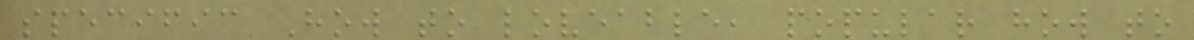specific How to loveable, popular how to
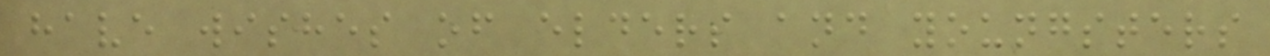have wishes of elders and youngsters
